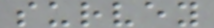survey
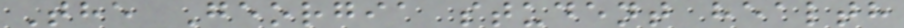The Georgia student health
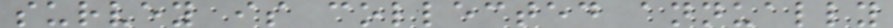survey is collected annually
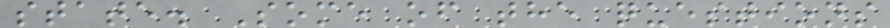state. Some of the questions
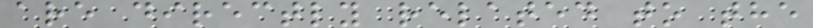are directly related to the
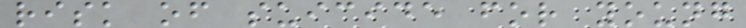risk of suicide for young
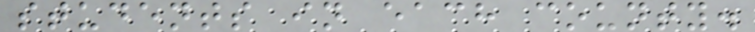students in each county.
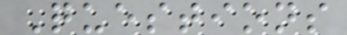Questions
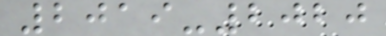2019-2020
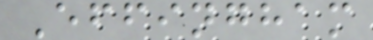Effingham
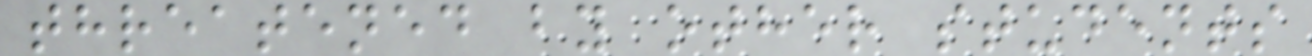threatened by other students
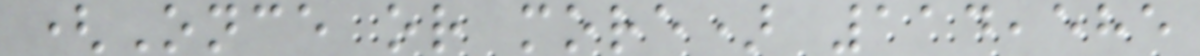(Once or more) 114,585
